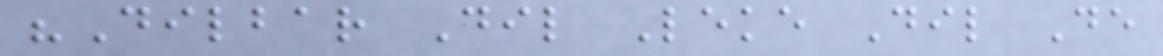"Dilbar Dil Leke Dil De
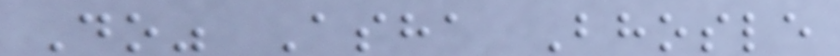Do" Asha Bhosle
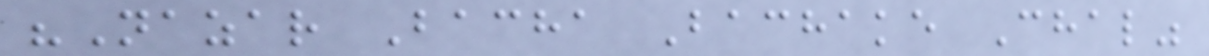"Nazar Bacha Bachake Chal"
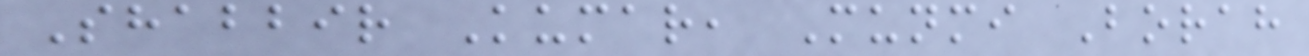Shabbir Kumar, Munmi Borah
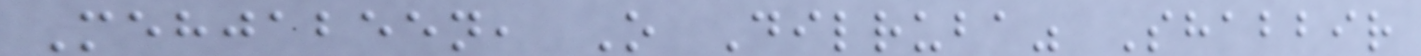Mehjabeen, O Dilruba" Shabbir
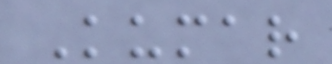Kumar
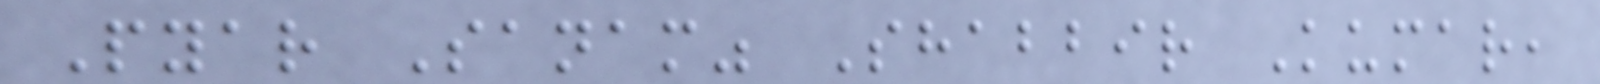Pyar Sanam" Shabbir Kumar,
